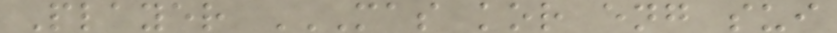Player MAS KOR ENG SUI
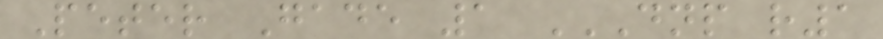Peter Gade 1 DNP R1
